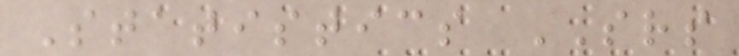Statistics SRS
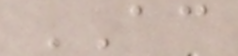AC
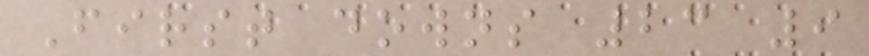First downs 23 9
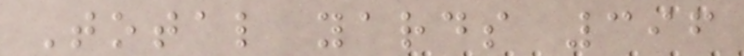Total yards 396
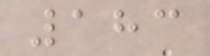183
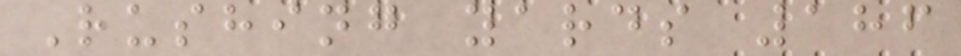Rushing yards 186
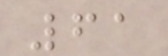61
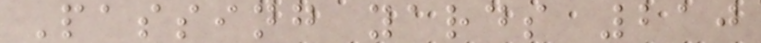Passing yards 210
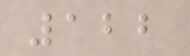122
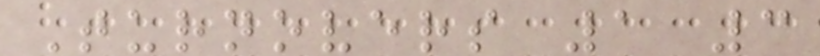Turnovers 1 3
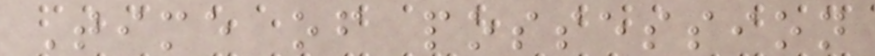Time of possession
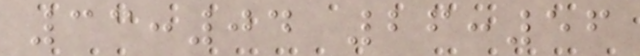33:04 26:56
